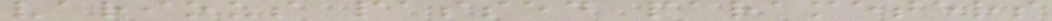various passed parameters
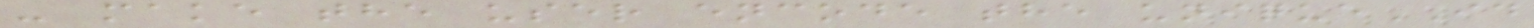- make the user encode the uniqueID
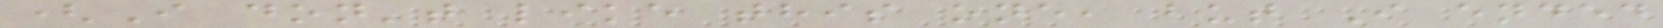(I don't like this one, but I ended
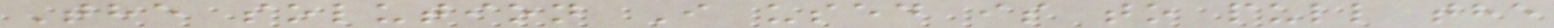The solution I used is to pull the
